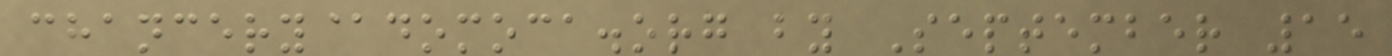chancery@domoca.org by September 15
